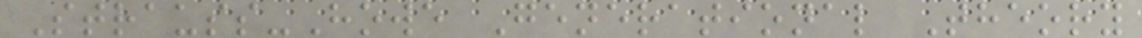Strauss-Howe Generational Theory
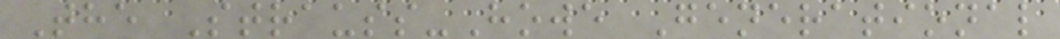The Strauss-Howe Generational
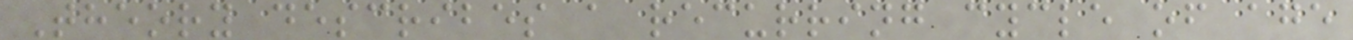Theory describes a recurring cycle of age
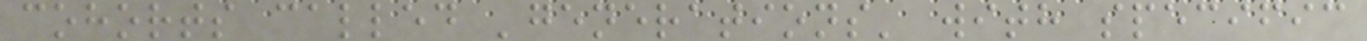cohorts called 'generations' with specific
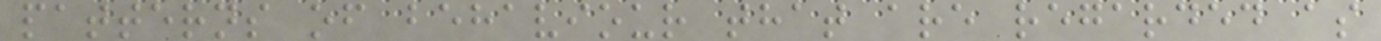patterns of behaviour that are regarded as
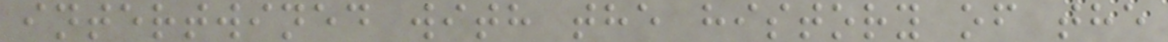intertwined with the history of the
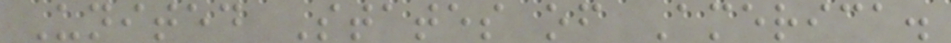United States of America.
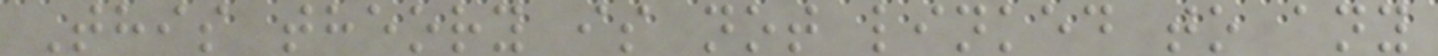This theory is not linked to any
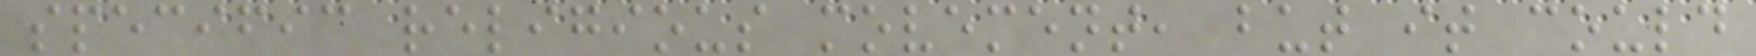specific religious movement, but it could
